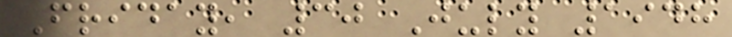Friday, 30 July 1948
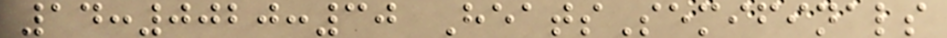14:0020:30 HeatsSemifinals
